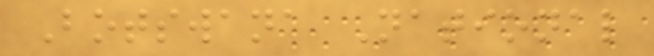Botswana National
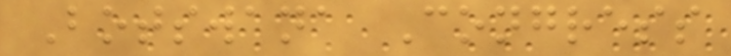Botswana Congress
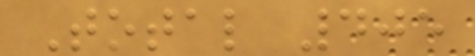Total 405
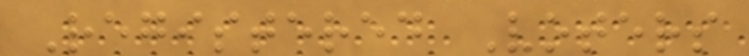Registered Voters
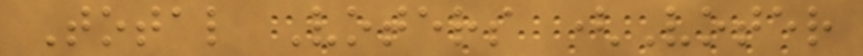Total Voters (Voter
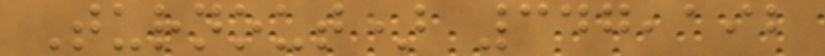Turnout) 347,192
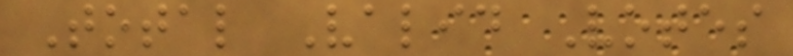Total Valid Votes
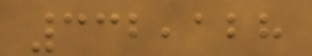332,128
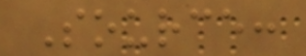Source:
